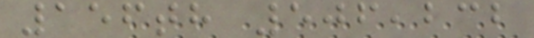156th 506,232
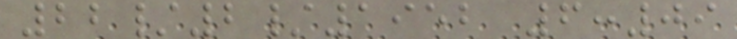22/2/1952 6:09
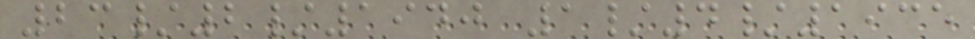23/2/1940 1/4/1935
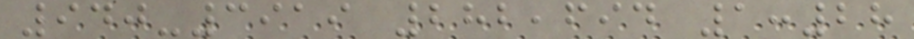940-3919 282,694 1:28
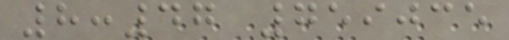8:47 759035
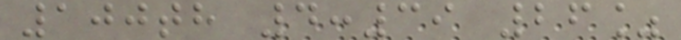100th 4:39 26%
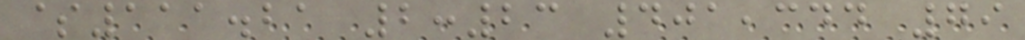$111.21 2:23 401,344 79
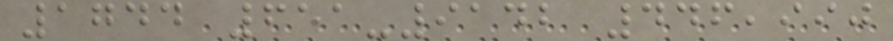1744 651-9142 446,990
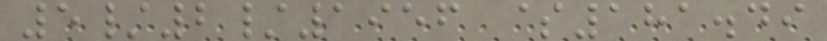5/2/1956 $181.49
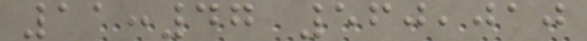11:47 560,010
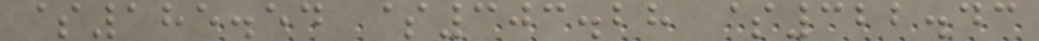$185.54 $303.28 $322.43
